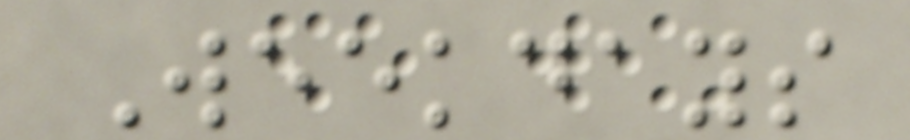Weekdays
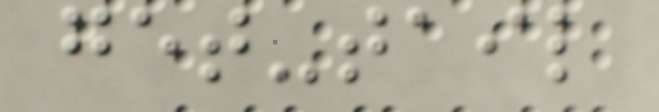get-tail
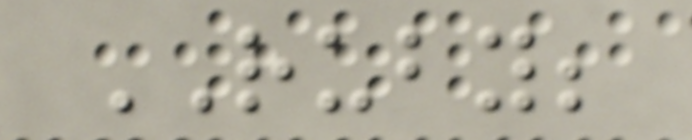RUBY;
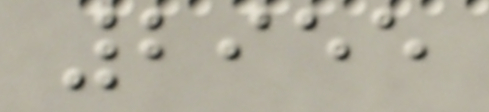2955
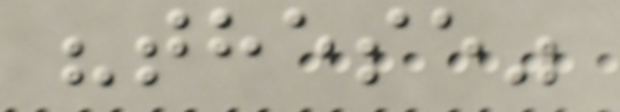"these"
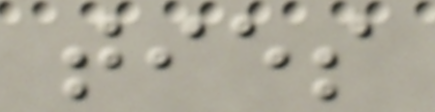ties
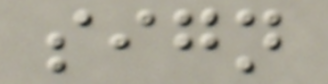sign
